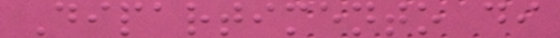Dipartimento di
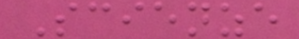Scienze
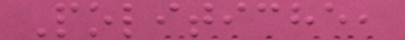Politiche,
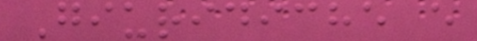Giuridiche e
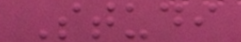Studi
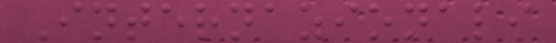Internazionali
